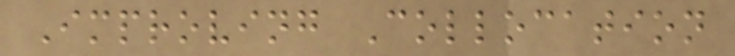Improving Collocation
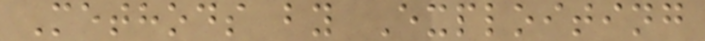Methods by Exploiting
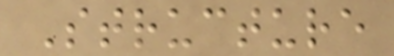Structure
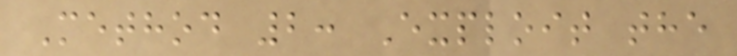Method 2: Exploit the
